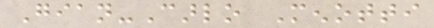Gian-Carlo Menotti
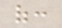of:
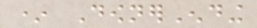* DownerEnding
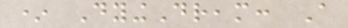* DyingDream: A
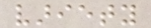variety
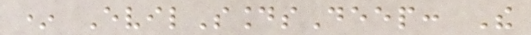* EvilSoundsDeep: The
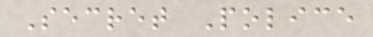Secret Police
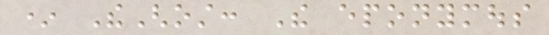* TheGhost: The eponymous
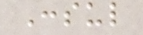Consul
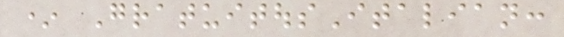* GratuitousItalian:
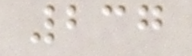237
